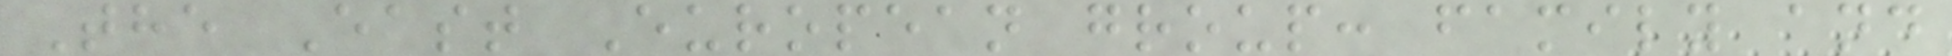The East European group: family and
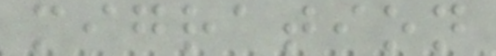migration
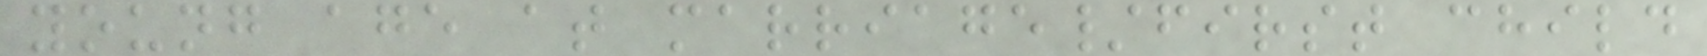young age at marriage/first child
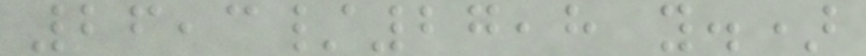26,3/27,8 y.)
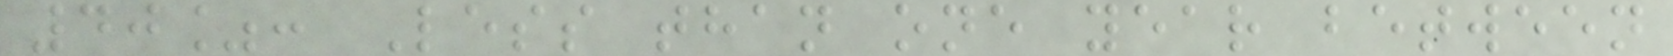40%: Less than one year between
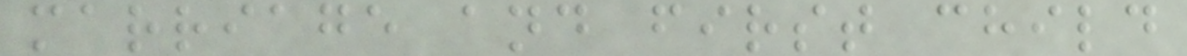marriage and first child
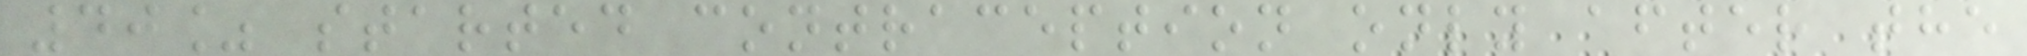40% started contraception only after the
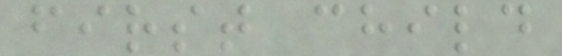first child
